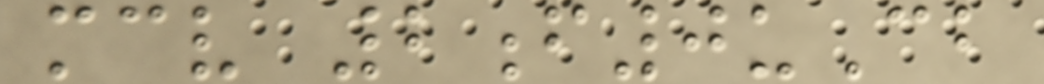mcv 2f0uCb
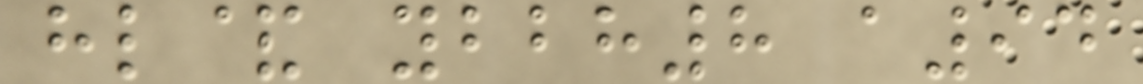hl& ybbh8 a94
